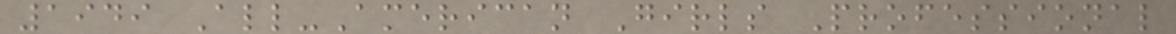1949 All-American Girls Professional
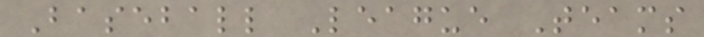Baseball League Teams
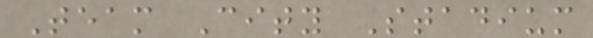Team City Stadium
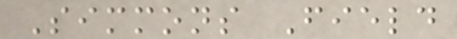Simmons Field
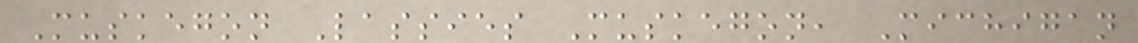Muskegon Lassies Muskegon, Michigan
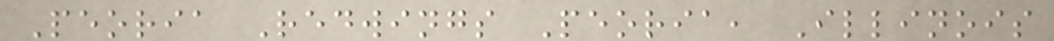Peoria Redwings Peoria, Illinois
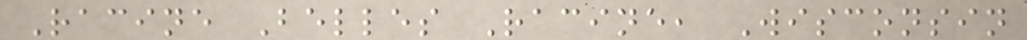Racine Belles Racine, Wisconsin
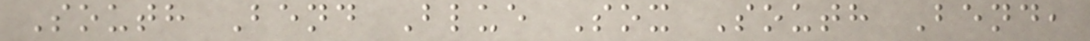South Bend Blue Sox South Bend,
